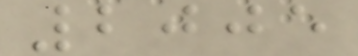2005
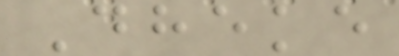Dheke
